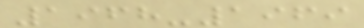1968-1969
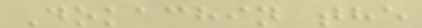Dokachin the
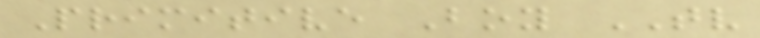Primitive Boy TV
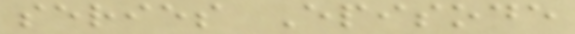series Episode
